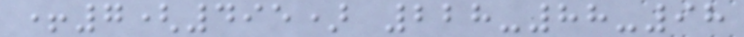+7(495) 228-88-98
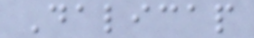Dalicap
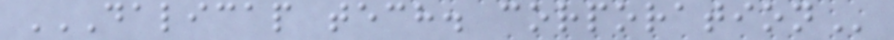DALICAP TECH. CORPORATION
